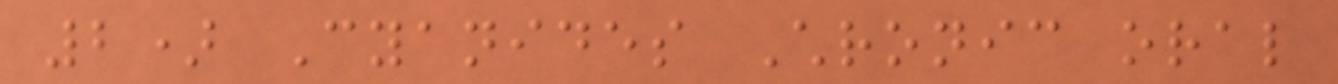2) Cyanides Chronic oral
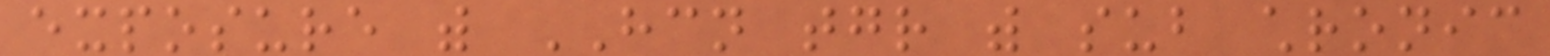exposure with HCN together with sub chronic
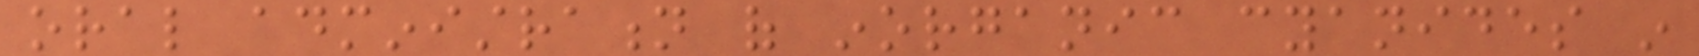oral administration of inorganic cyanides in
